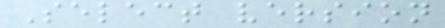Select version
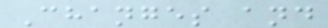Changes and
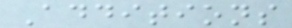Additions
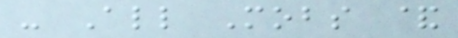- All Mobs &
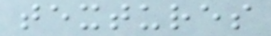textures
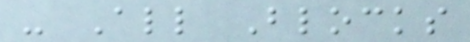- All Blocks
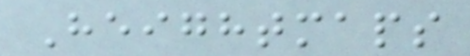Heightmaps
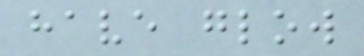have glow
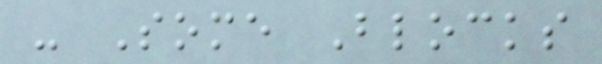- Some Blocks
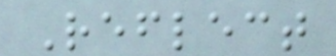Reflect
